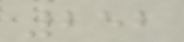252
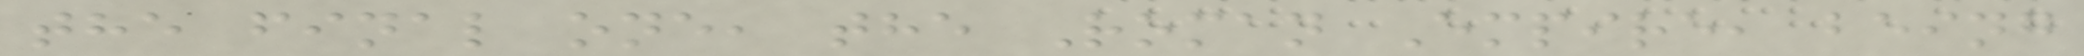the final one, the Roman Empire, being
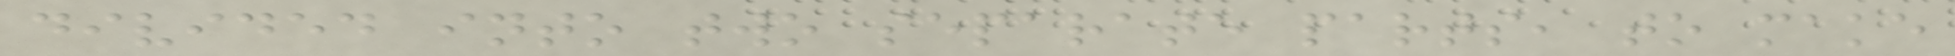divided into two separate parts, to make
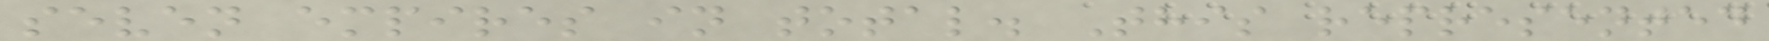seven empires in total. This represented
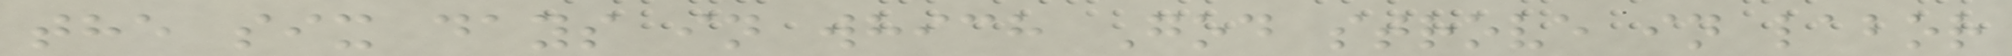the six days in which God strove in labor
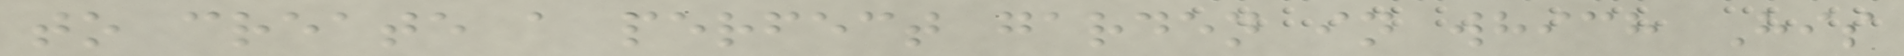to create a perfect garden in which His
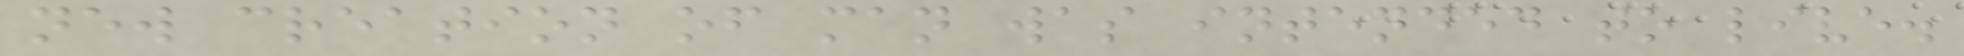new creation of man was intended to live.
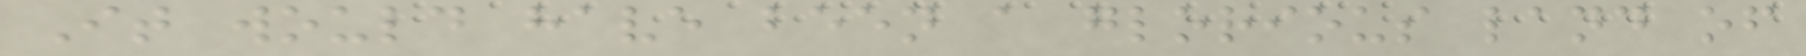It would have been a glorious land of
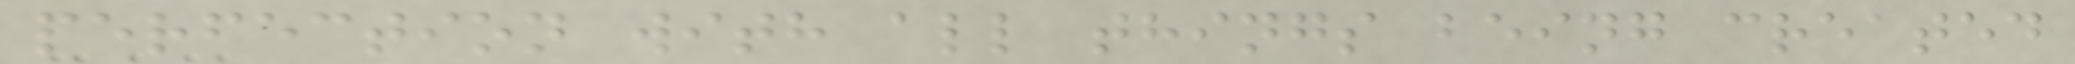perfection with all things being created
